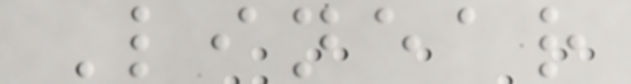Linear
